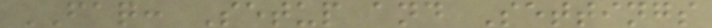FAQ: Setup and Settings
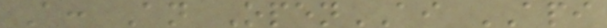A: An OpenAI API
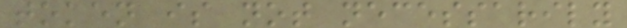token is not necessarily
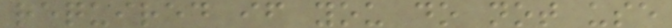required if you do not use
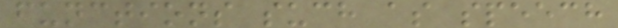functions such as speech
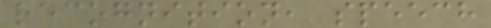recognition, speech
